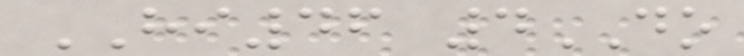HI46 4DO
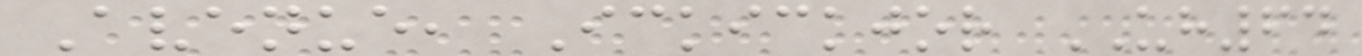Avenue, Ickickjor UH64
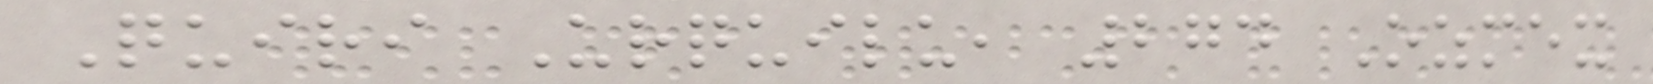Quiri Urquilu, 274 Ozmex
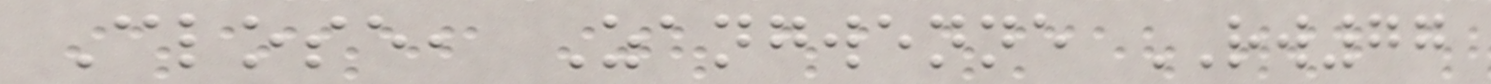Close, Zangwenne RW77
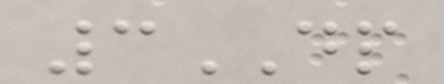3DP
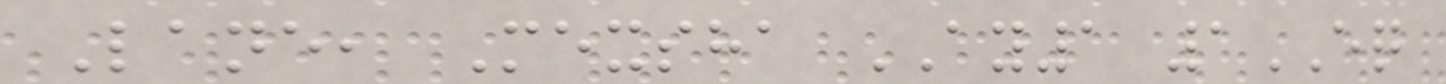Lane, Mexsha AY1 1EQ
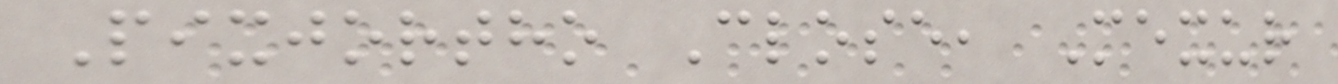Pixjortho Close, Mexur
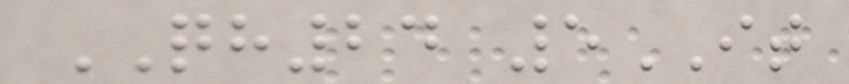QH24 5IT
